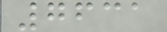7631
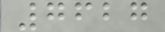7627
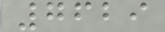7629
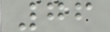76
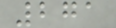271
